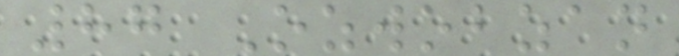87 Ozwobzan
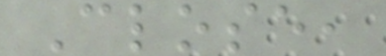Close,
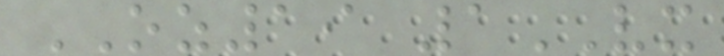OZ19 1VX
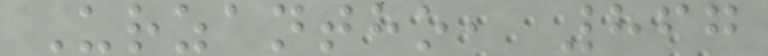Urzantho, 867
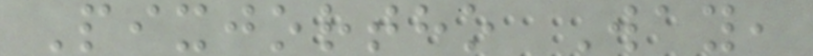Pixjortho Way,
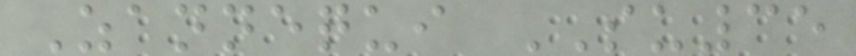Zannequi SU35
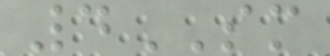4SM
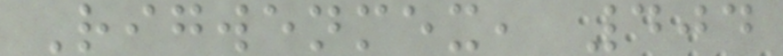Rigwenmex, 404
